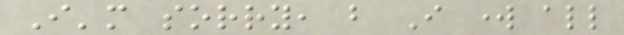I'm sorry, but I work all
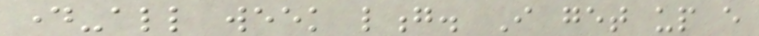day-all week long. I get up every
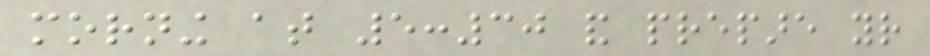morning at 5:30 and prepare your
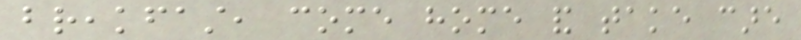breakfast, come home and take care
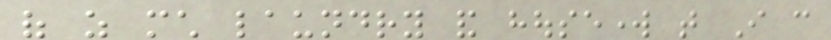of as much laundry and housework that I can
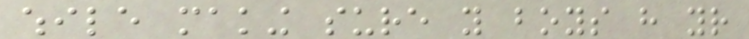while making sure you boys have your
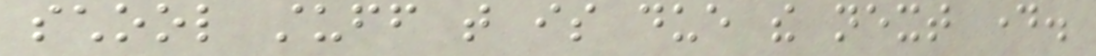school stuff that is due the next day.
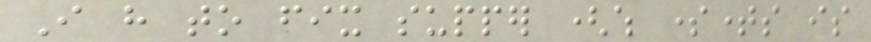I have to fix supper (which sometimes is
